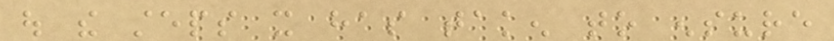out the steps it has taken to ensure
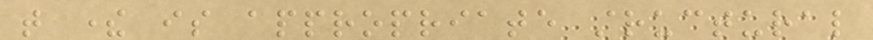that there is appropriate structural
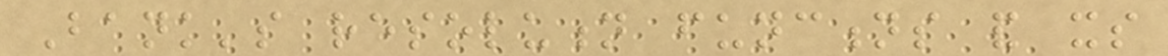Bank's resolution functions and its
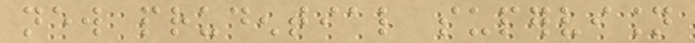new prudential supervision
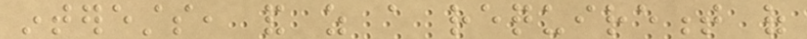interests, and as a requirement of
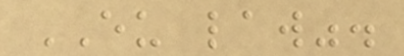EU law".
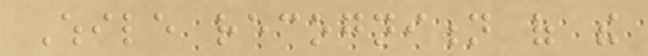While recognition of the
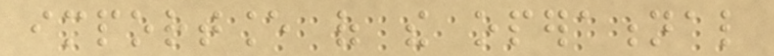importance of the operational
